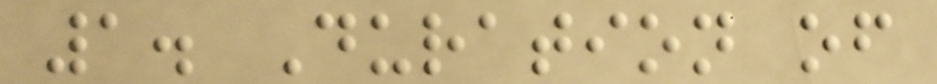1. Duration of
